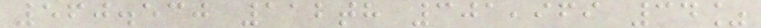560.530 112th 301,969 34%
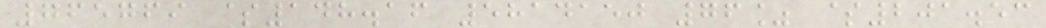765769 $148.16 5814150 76% $201.53
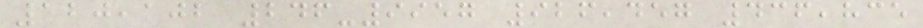120,102 246-9957 926,457 436,835
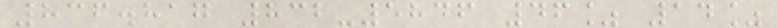836.817 832-5846 46% 14%
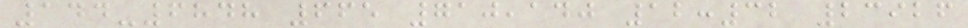144-6848 665 710,140 12:32 23926
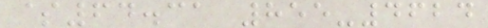$64.31 855-4624
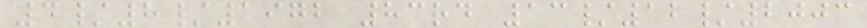4/8/1972 83rd 13/12/2003
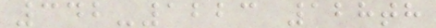342-1223 128th
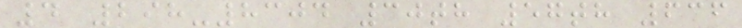4 298-8304 30th 57th 636
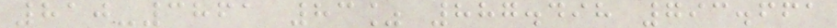810-3861 83% 887.498 793.661
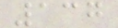137
